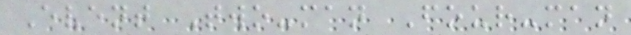Event Two-man Four-man
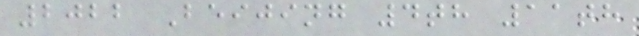2022 Beijing 4th 11th
